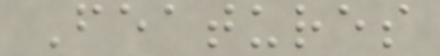Features
